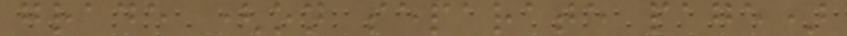grade (on separate page)
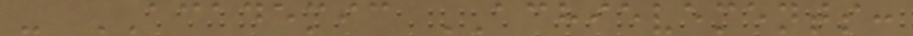- ACADEMIC ACHIEVEMENTS:
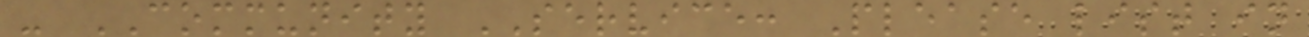- COMMUNITY SERVICE: Please list in
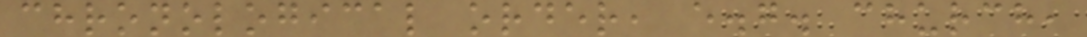chronological order, e.g. church,
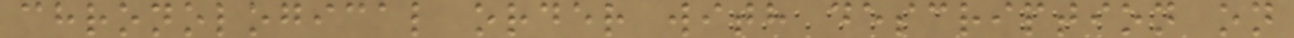chronological order with description on
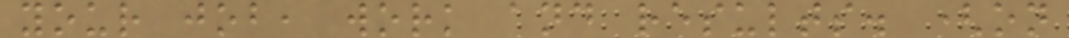your job, work and results. (on
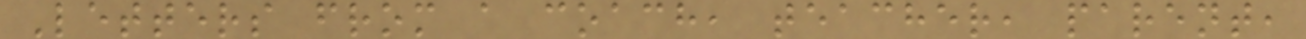Letters from a coach, teacher, parent,
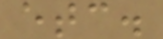etc.
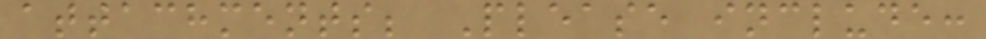attachments; Please include:
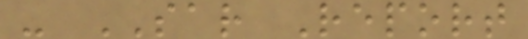- SAR Report
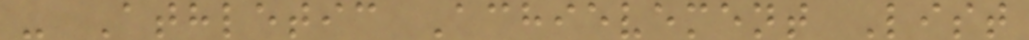- Athletic Achievement List
